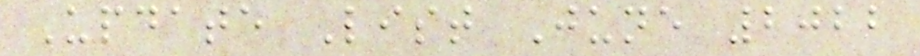Update List June 2022
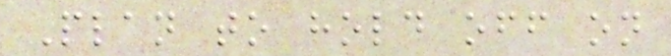Plan to hold off on
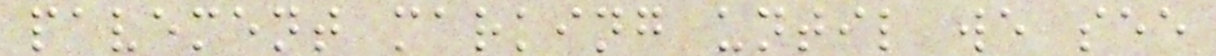pavement marking until we see
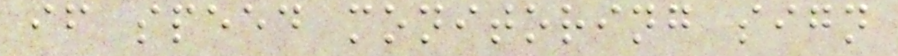if speed monitoring sign
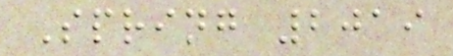Spring 2019
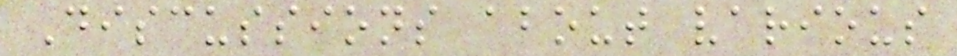Discussions about various
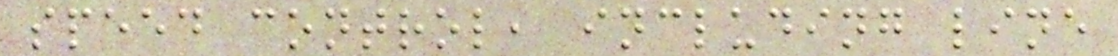speed control, including line
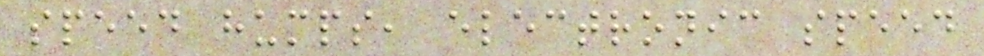speed humps, electronic speed
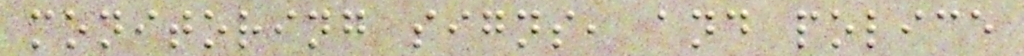monitoring signs, and police
